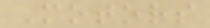Motors
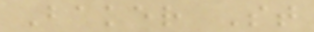Baker St
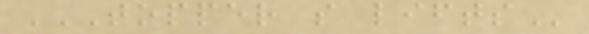TOPPER S LIFTS
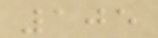105
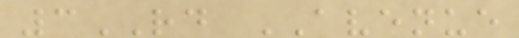3RD AVENUE
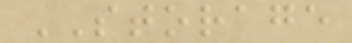STORAGE
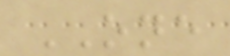ONE
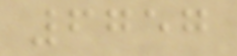6757
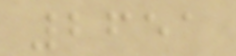2651
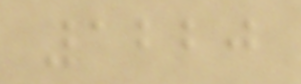1220
